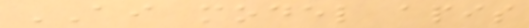AI model apis
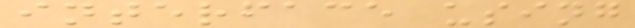interface using
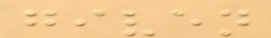given
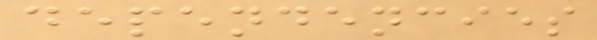dependencies
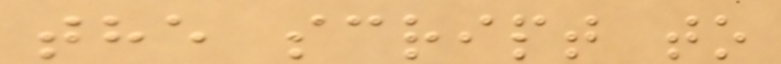the script to
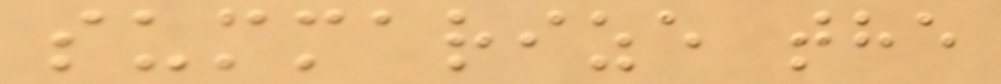summarize the
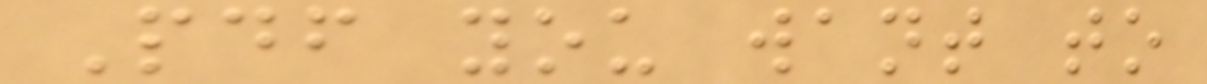Pdf you want to
